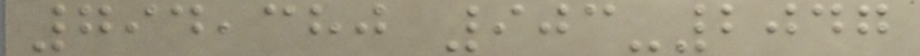794,380 903-2047
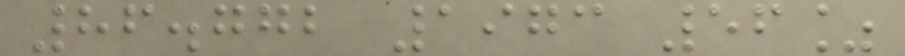86.772 1973 56%
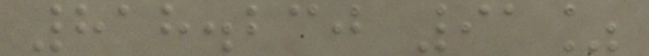818.230 91%
